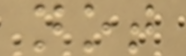not
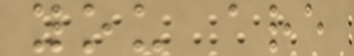you are
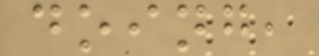doing,
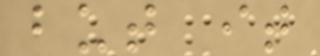but it
